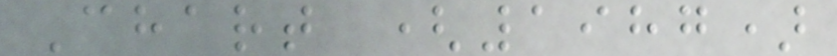Chart (1987)
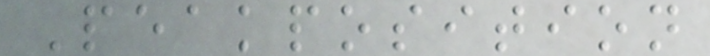Peakposition
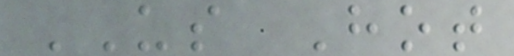US Hot
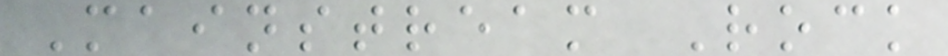Mainstream Rock
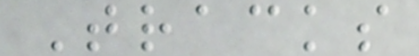Tracks
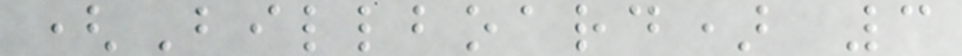(Billboard) 3
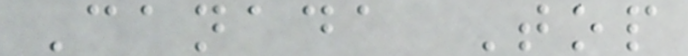Canada Top
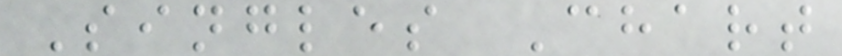Singles Chart
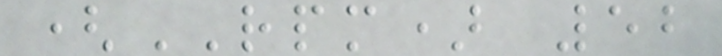(RPM) 52
